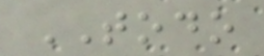TODO
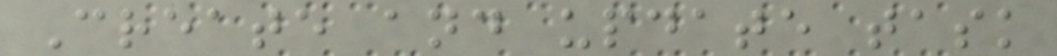Create and update task
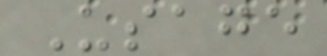Usage
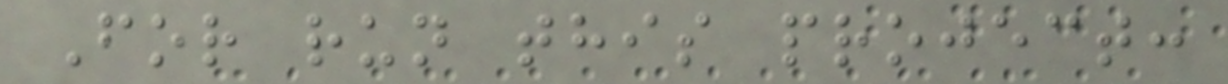For run this project:
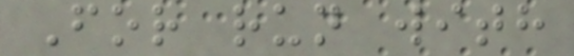For run with
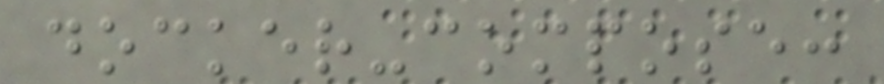docker-compose:
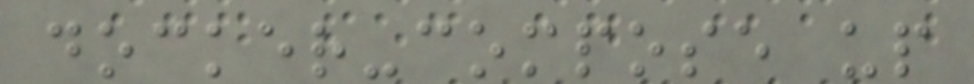docker-compose up
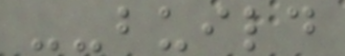--build
